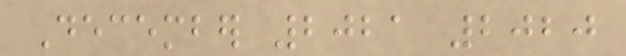December 2021 2020
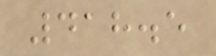418.5
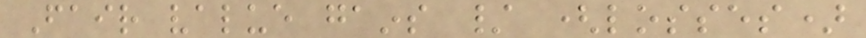Fair value gains / (losses)
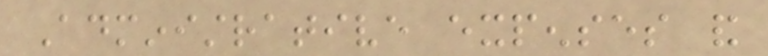Administrative expenses and
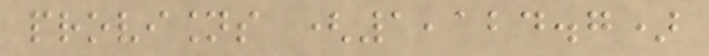provisions (1,124.7)
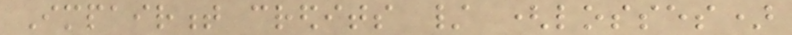Impairment credits / (losses)
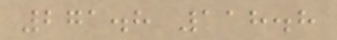271.8 118.8
